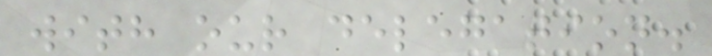with our delegation.
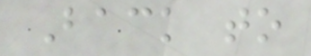Back to
